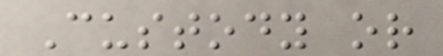Custody or
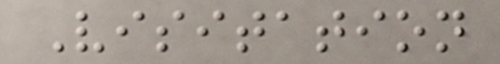Visitation
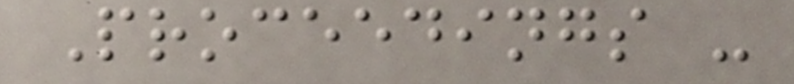Proceedings -
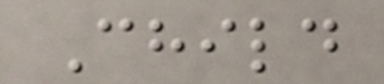Child
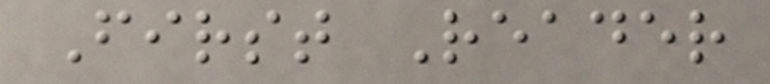First Reader
